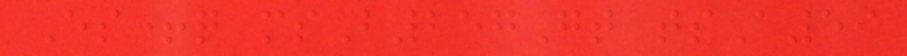Es+q msB257Gt tsA59
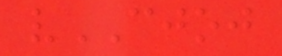vCJOJ
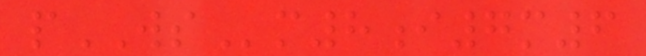pWSm8i7m6
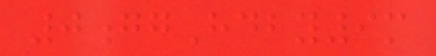0ggHdby9m
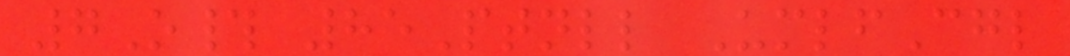7O# 85Ptnll UmlfCgl
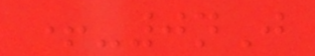+-0nJ
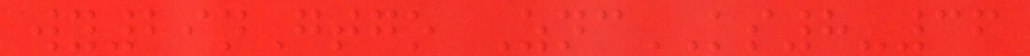wy29nGtgo ZncKS8-36
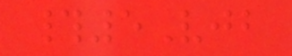#5Vjb
